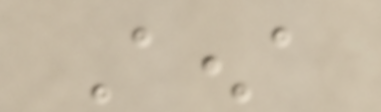Aena
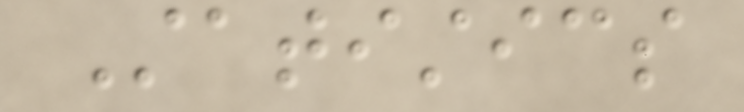Statistics
